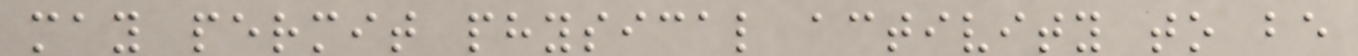may permit physical activity to be
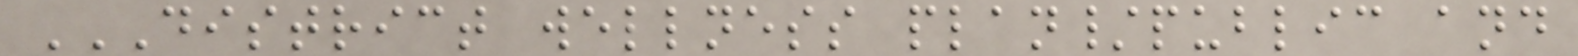DISTRICT WELLNESS PLAN/PUBLIC AND
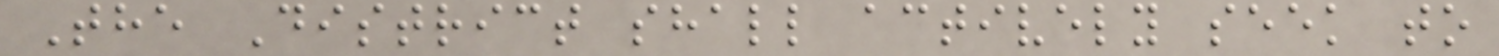The District shall actively seek to
